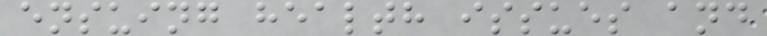ensuing health issues and
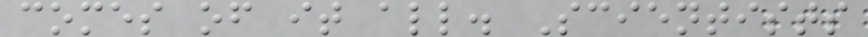comes of it all. Scientists
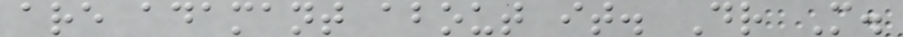are adamant about it. Dr M.
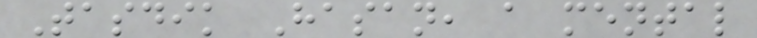Tasdik Hasan, a mental
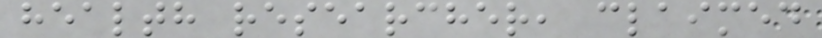health researcher, claimed
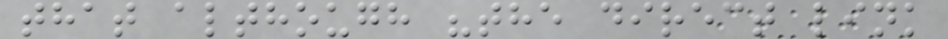that although "the direct link
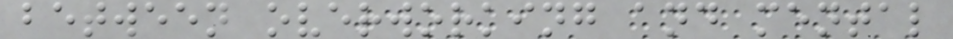between overworking and mental
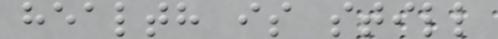health is still
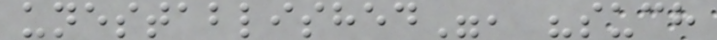unestablished", "such
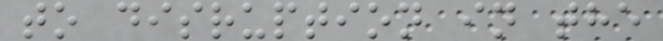to disruption in the
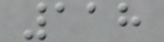118
